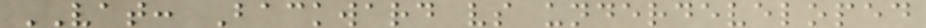VAT: Backward vs underdeveloped
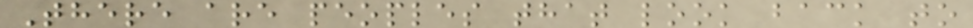There are peoples that look back to
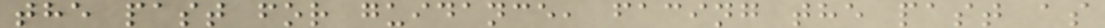the past for guidance, facing the past as
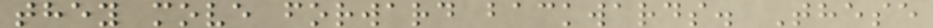they move forward backwards. These
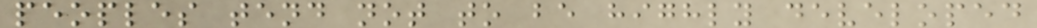peoples tend not to be highly developed
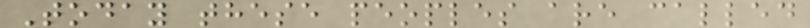Today these peoples are called
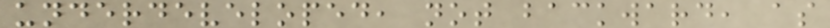underdeveloped, not backward, as
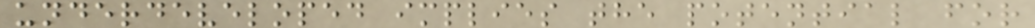underdeveloped implies the potential for
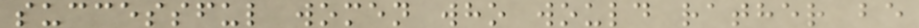successful women who would rather be
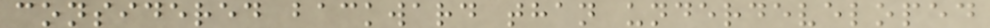considered backward than underdeveloped
